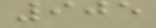905
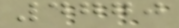4770
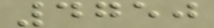4750
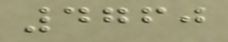4760
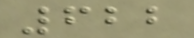622
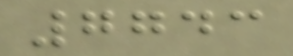7743
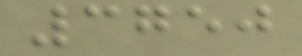3750
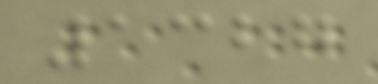1327
